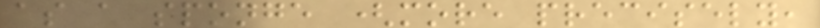as a sponge (more precisely,
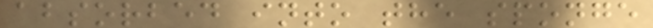absorbed into the sponge
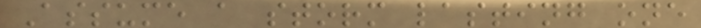Assume a storm lasting one
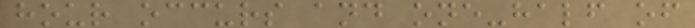hour occurs and one-half of
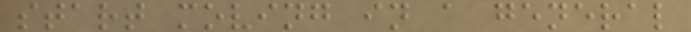start moving in a general
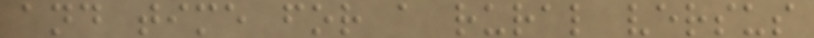and time for a rural versus
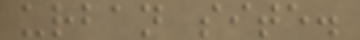urban site.
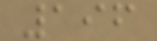196
